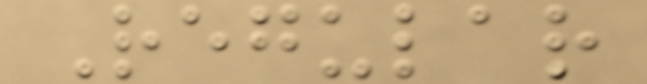Regular
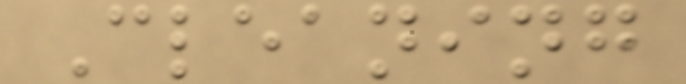Cleaning
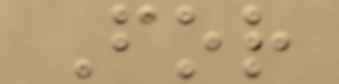For
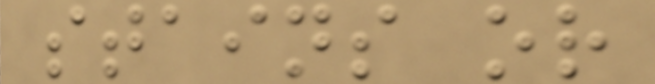stains or
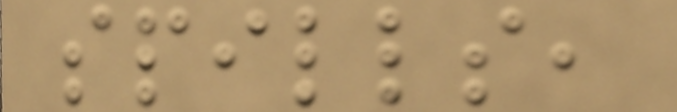spills,
